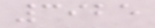3925
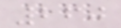260
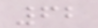62
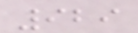929
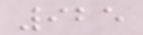925
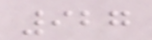927
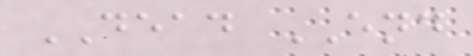DEAD END
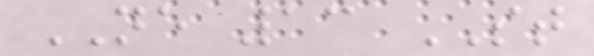NE 13 ST
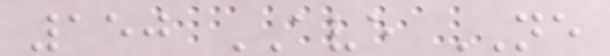150 AVE NE
